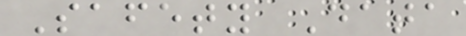Safety Data
